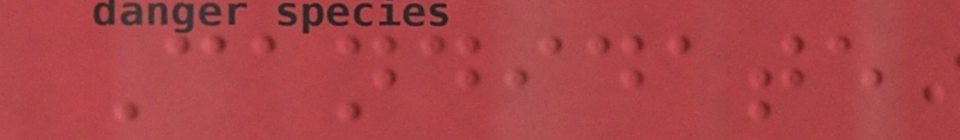Candidate
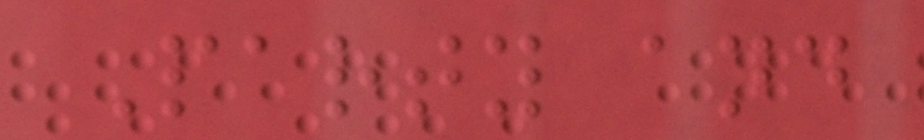Party and
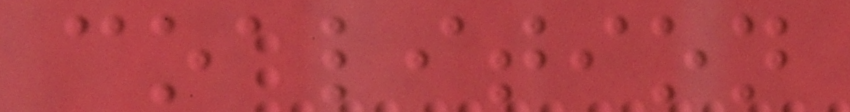coalition
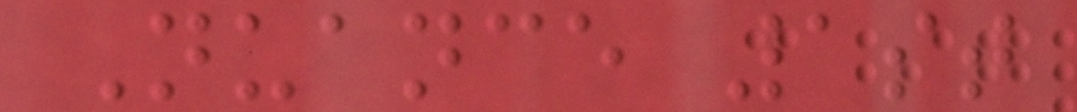Nuance 1st
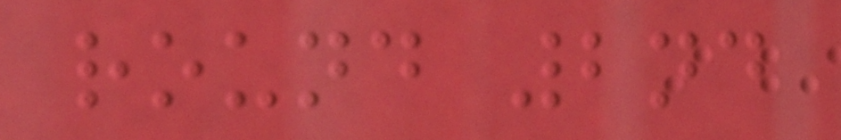round 2nd
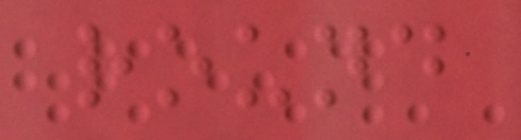round
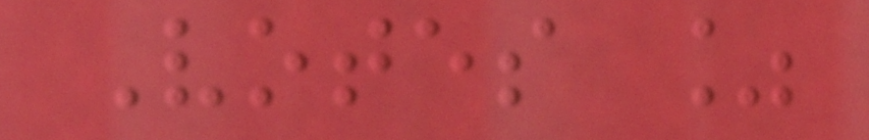Votes %
